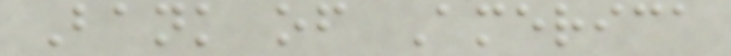Bank of America
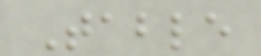Table
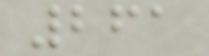261
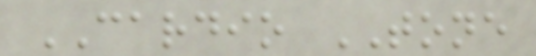CARDIO TONE
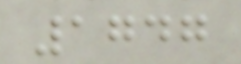1747
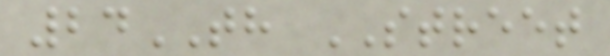24TH STREET
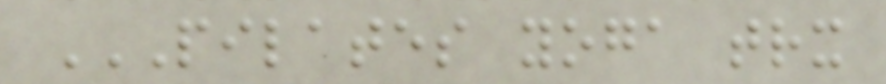PILATES YOGA TRX
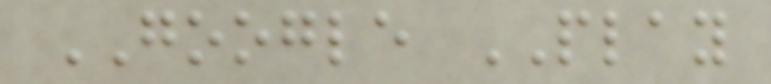GOOGLE PLAY
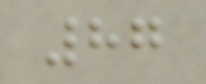87
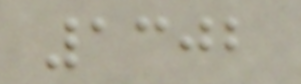1302
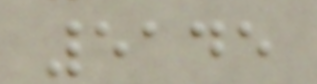5145
